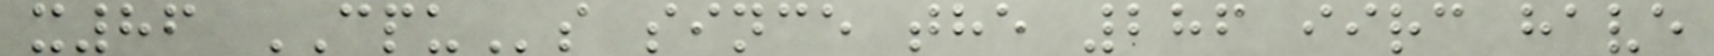x86 CPUs since the 286 iirc have
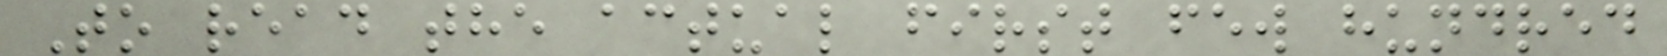To read the actual first few hundred
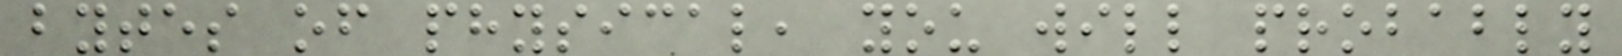bytes of physical, you will probably
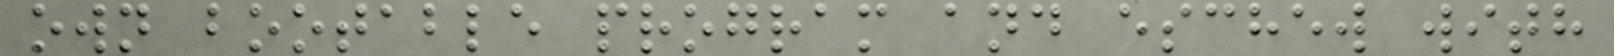own bootable program and eschew with
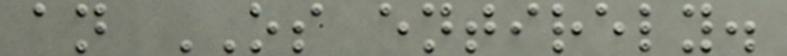an OS entirely.
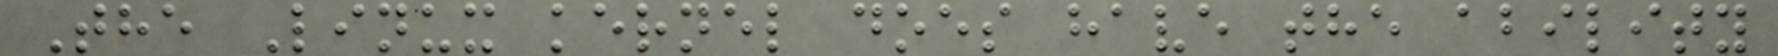The Linux kernel does have the ability
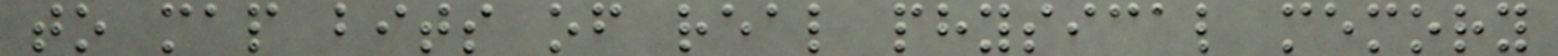to map bits of real physical memory
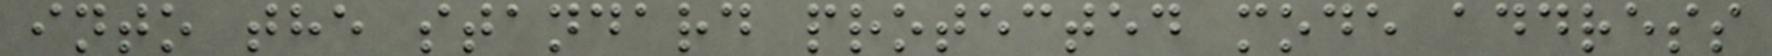into the standard protected mode address
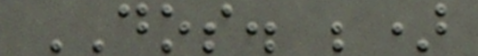DOS. ;)
